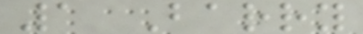1 Barry
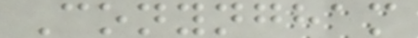Conyngham
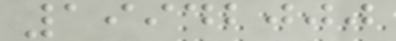19942000
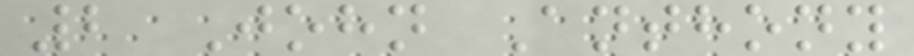2 John Anthony
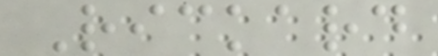Rickard
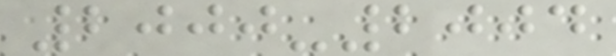2000-2004
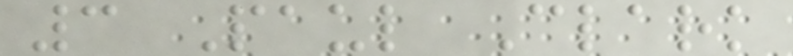3 Paul Clark
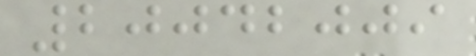20042009
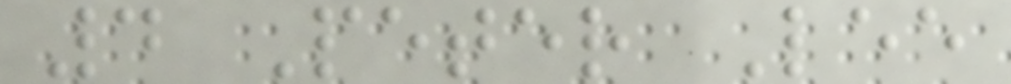4 Peter Lee
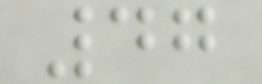47
